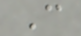C
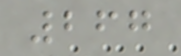267
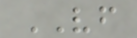VF
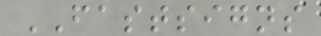FASTSIGNS
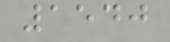1540
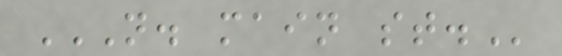N. MAIN ST.
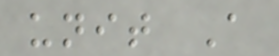unit A
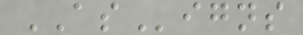ASigns
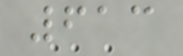613
